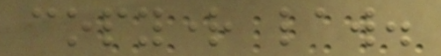copyright law.
